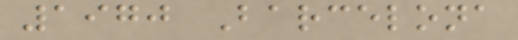1970 Barcelona
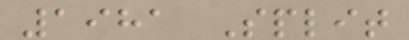1981 Split
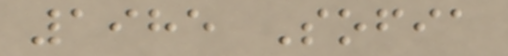1985 Sofia
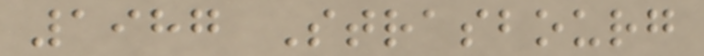1987 Strasbourg
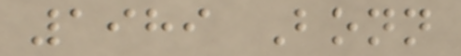1989 Bonn
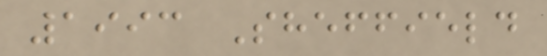1993 Sheffield
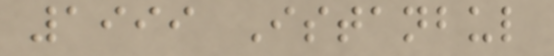1999 Istanbul
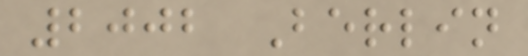2002 Berlin
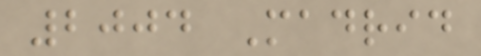2004 Madrid
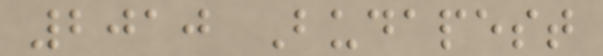2010 Budapest
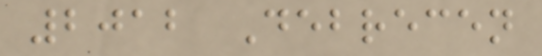2012 Debrecen
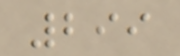299
